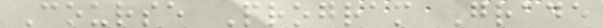Course Program Grade
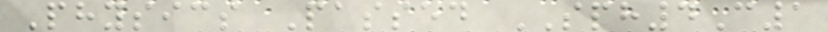Physics Passed SPH4C1
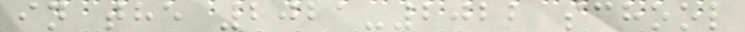in the 2021-2022 school
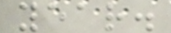year.
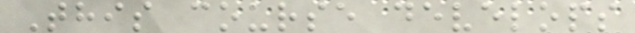This course develops
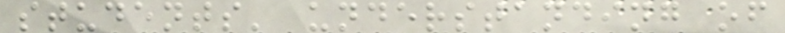students' understanding of
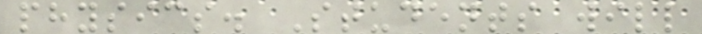physics. Students will
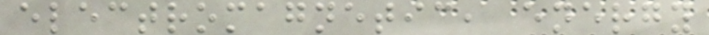electromagnetic, energy
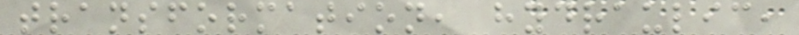transformation, hydraulic,
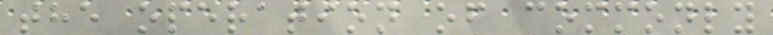the operation of commonly
